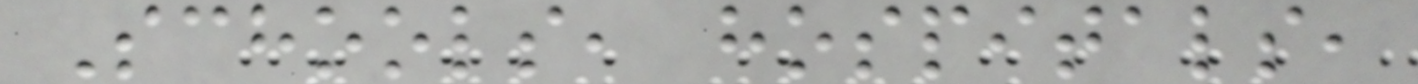Schools, hospitals,
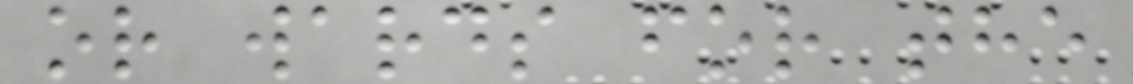or wards for the
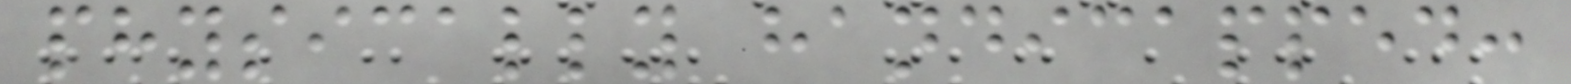physically handicapped:
